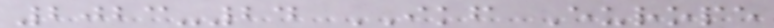2023-24 IKF Europe
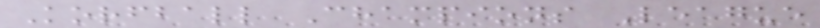Korfball Champions League
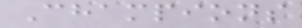Champions
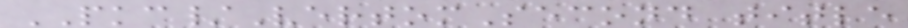PKC/VertomSecond title
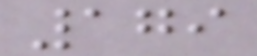179
